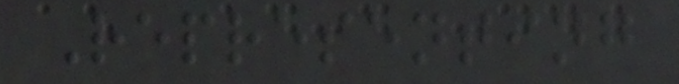Representing
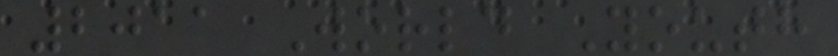2011 World Youth
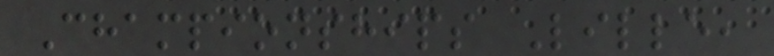Championships Lille,
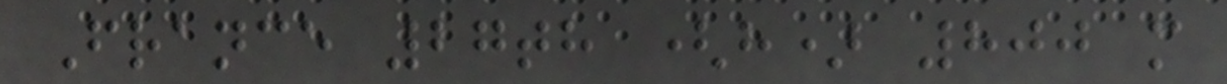France 27th (h) 800 m
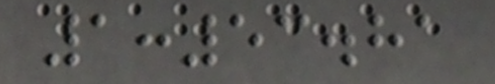1:53.81
